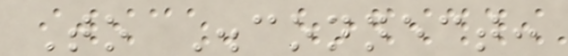To Disconnect:
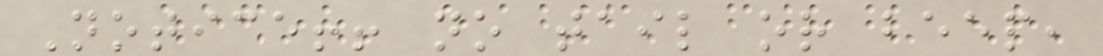Notice!! no tail or beep,
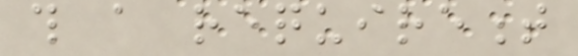this a requirement
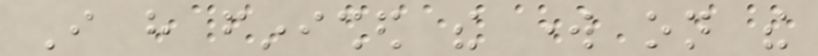I have finished the work on the
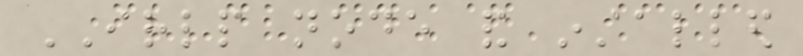IRLP node and installed
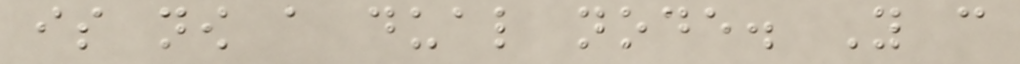is now a dual node. You can
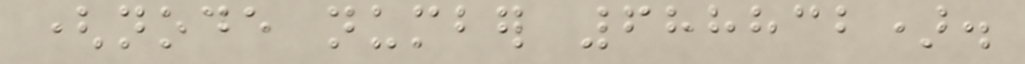(node number 688832).
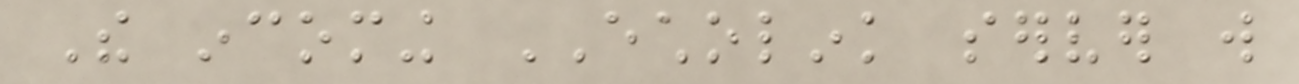The incoming ECHOLINK server will
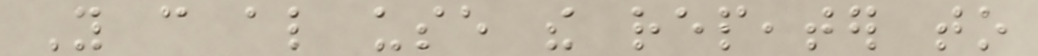You can also use the repeater to
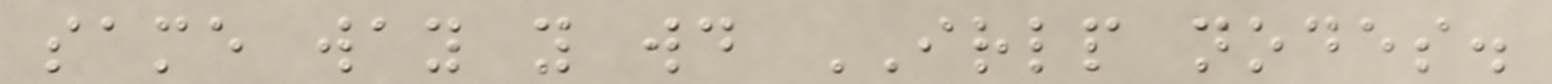same way you would IRLP nodes.
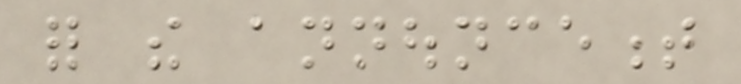for the announcement
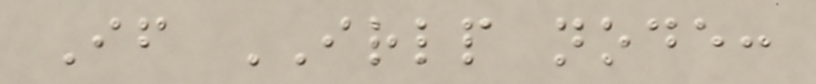If IRLP node:
